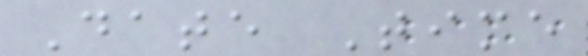Date Time
